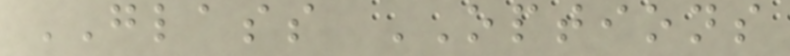GLASS OPTIONS
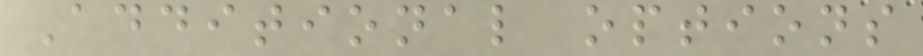Additional options
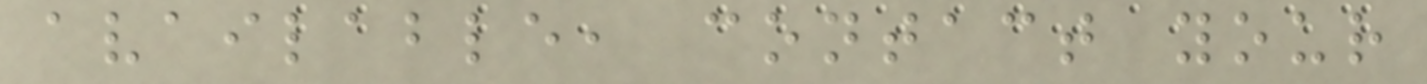available, contact your
